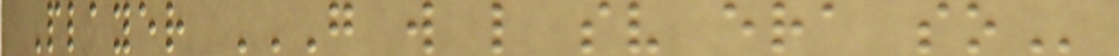Player G W L SV ERA SO
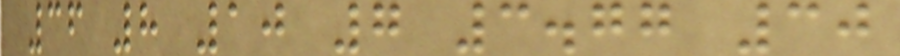36 8 10 7 3.77 30
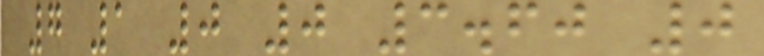7 1 0 0 3.60 0
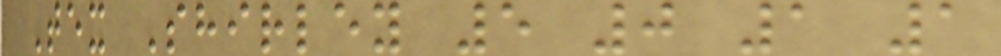Tex Shirley 5 0 1 1
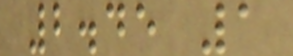2.45 1
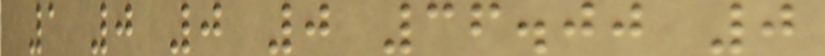1 0 0 0 36.00 0
